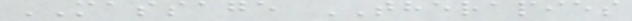MASSAGE THERAPIES
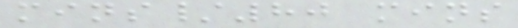mins/80 mins
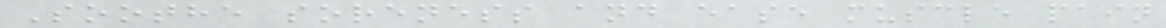Soothe soreness and ease muscle pain
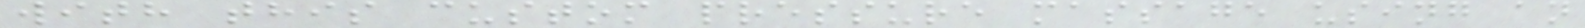with this custom pressure massage using an
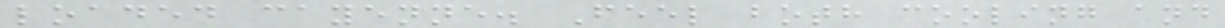loaded cayenne. Feel both cooling and
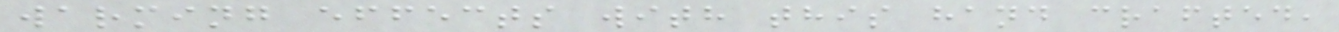warming effects with this hand crafted,
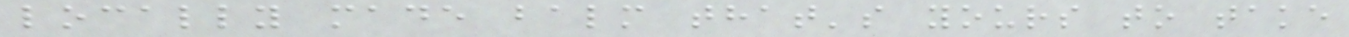locally made balm that's yours to take
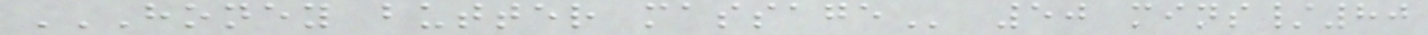HONEY BUTTER MASSAGE 50 mins/80
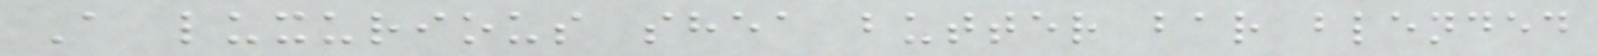A luxurious shea butter bar blended
